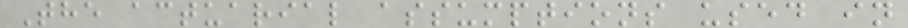The actuarial assumptions used in
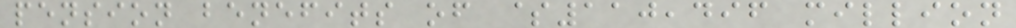pension benefits of $110,496 million
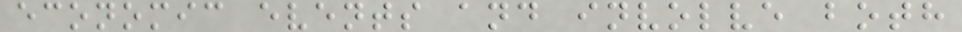economic events and involve both
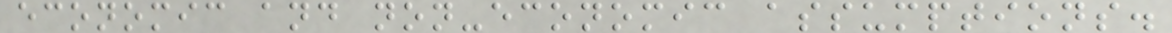economic and non-economic assumptions.
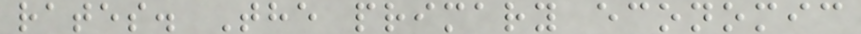rates. The primary economic
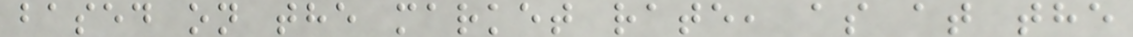based on the market rate, as at the
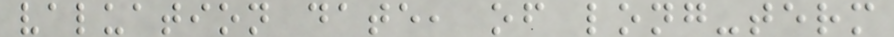valuation date, of long-term
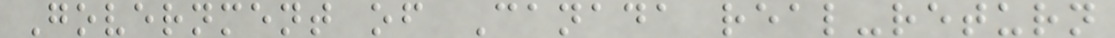Government of Canada real-return
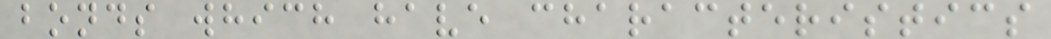bonds which have characteristics
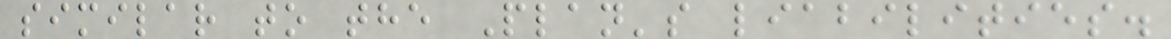similar to the Plan's liabilities.
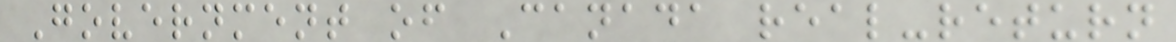Government of Canada real-return
